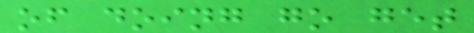of doing go get
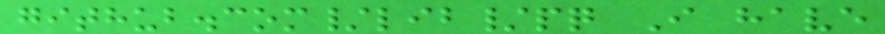github.com/lib/pq I have
